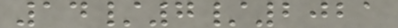14/7/2021
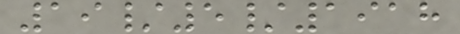19/5/1918
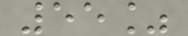55%
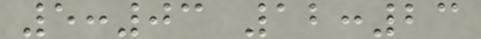5:03 12:23
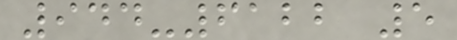944-6122 5
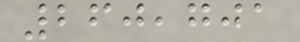260,701
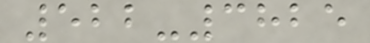522-3825
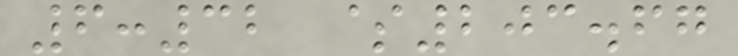6:32 $203.67
